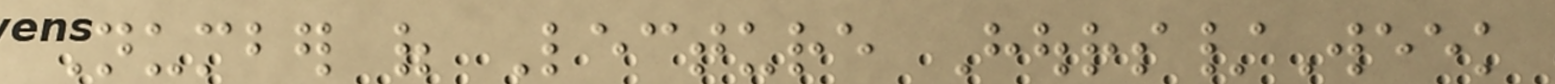Number of Lecture Hours/Week
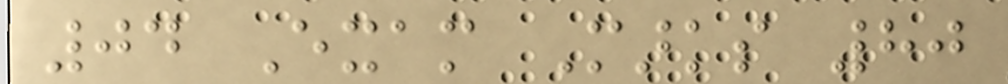04 Exam Marks 80
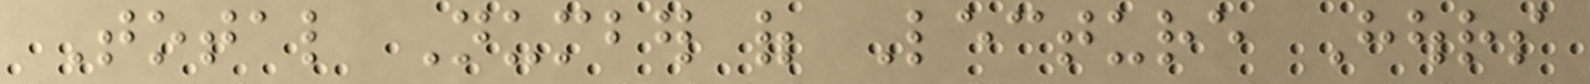Total Number of Lecture Hours
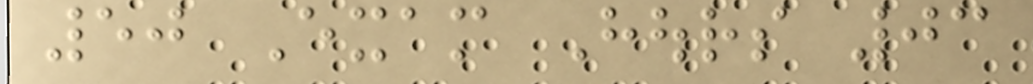50 Exam Hours 03
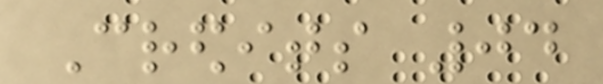Credits 04
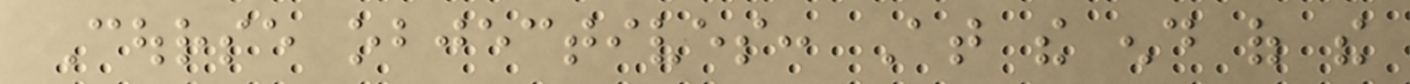Course objectives: At the end of the
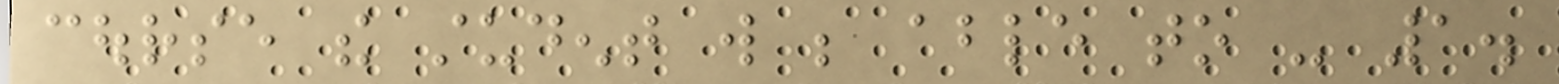course the student will be able to - 1.
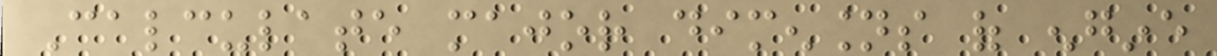Calculate major dimensions of engine
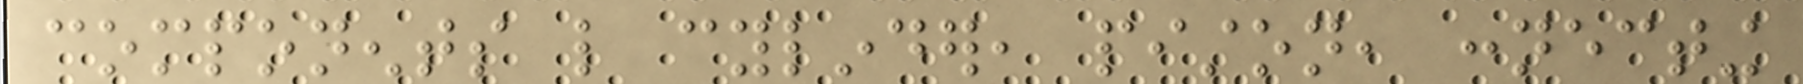components like cylinder, piston, connecting
